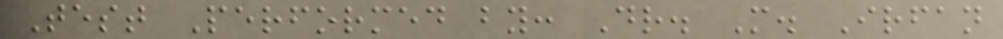Test Performed by: Dr. M. Irfan
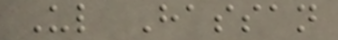Ul Hassan
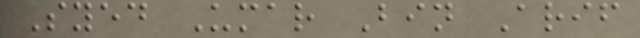Syed Umar Bin Arif
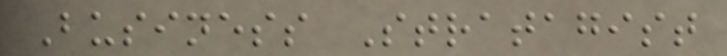Business Stratagist
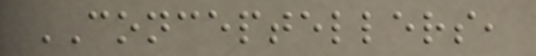CONCEPTELLERS,
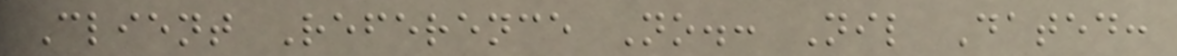Client Reference No.: Nil Dated:
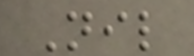Nil
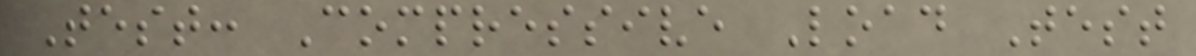Test: Compressive Load Test
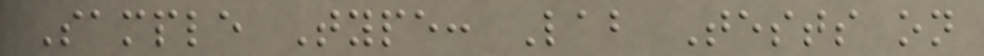Sample Type: Lab Tests on
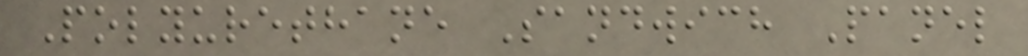Polyurethane Sandwich Panel
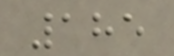185
